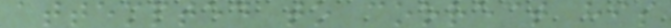attempted to correct his
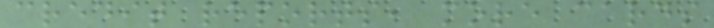credit reports, more cards
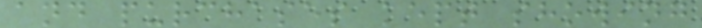and purchases kept showing
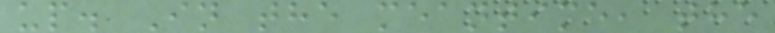up. In the meantime, the
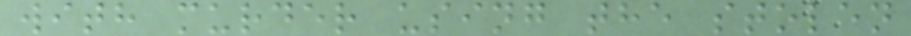with murder using the stolen
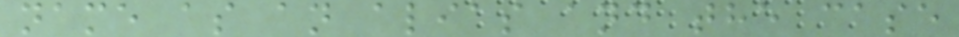name as an alias and the case
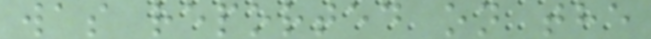was reported on the
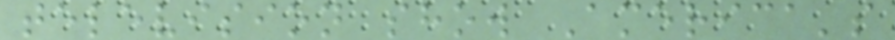television show America's
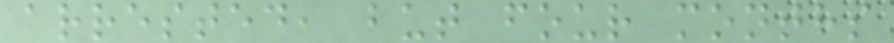arrested, but four months
